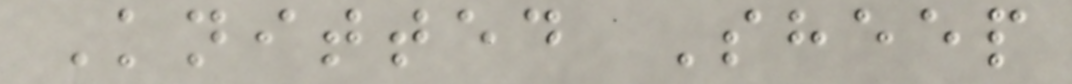Knitted Sheep
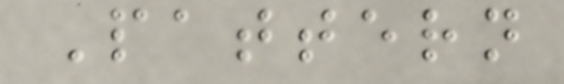Pattern
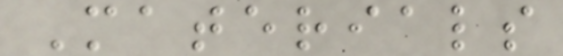Materials
